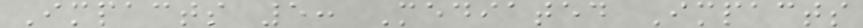Impacts 5: Mediated Impacts
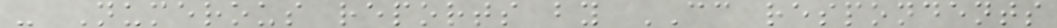- Numerous reports by CC respondents
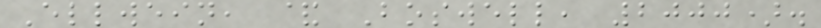Ellwein, & Boswell, 2000).
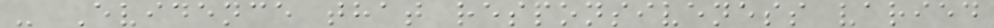- Evidence that responsiveness varied
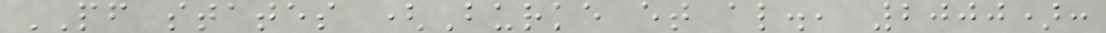PF states (Burke et al., 2000):
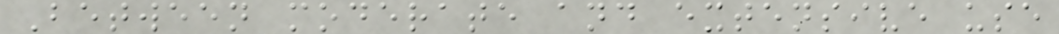Between moderate and extensive use
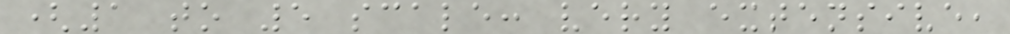(1 to 5 scale: very extensive,
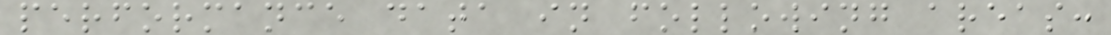performance data in following areas:
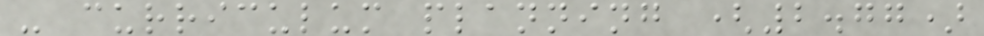- curriculum planning (2.77)
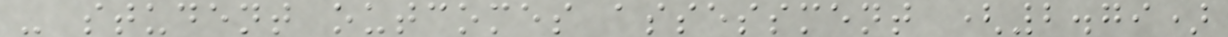- student outcomes assessment (2.79)
